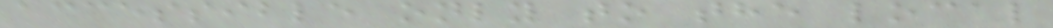accessible only to the local
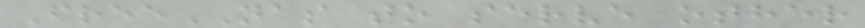FreeNAS to serve other
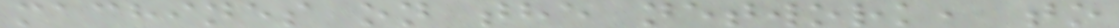machines on the network, to
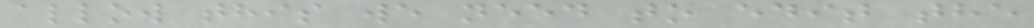allow this we need to edit the
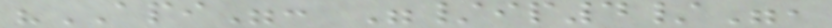"API": "/ip4/",
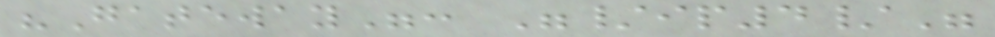"Gateway": "/ip4/"
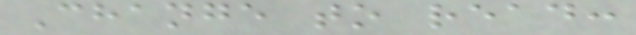Change to read:
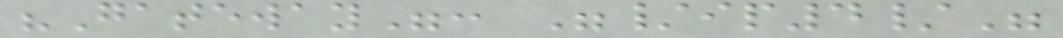"Gateway": "/ip4/"
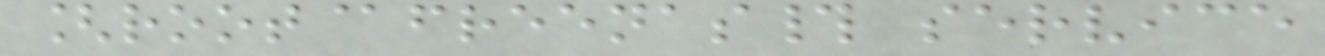[root@freenas# service
